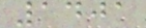1401
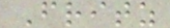Fritz
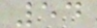54
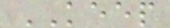KEEP
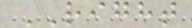RIGHT
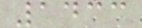1433
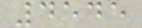4545
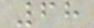68
